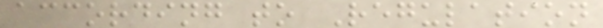according to Regulation
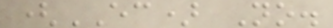(EC) No.
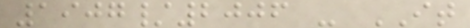1907/2006 - IT
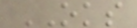OKS
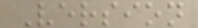Version
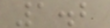1.2
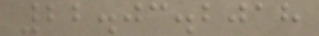22.03.2018
